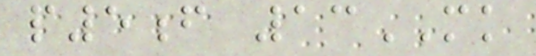p5f 13MK
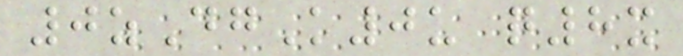0zDgK0u q8x
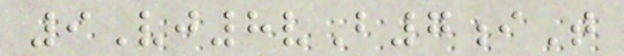9Vj8vB7iT
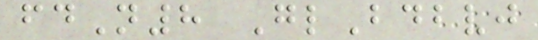fdN8 GlBdbvj
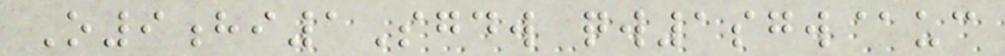O9hi1Sgdw qw1sgw@uc
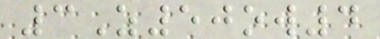3Z50ow4
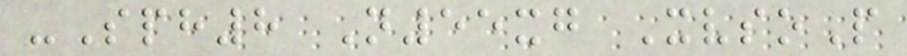-Sph8 N55xg XvsoP
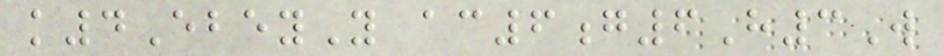k4EbeyY ac6g6H3W
